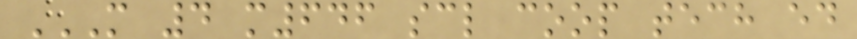M 4 M646 SCL COOP TECH ED
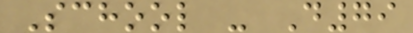School - D79
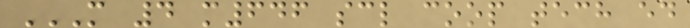M 4 M646 SCL COOP TECH ED
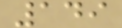149
